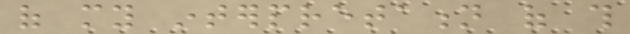of my interpretation of this
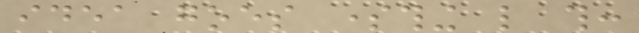idea goes something like this:
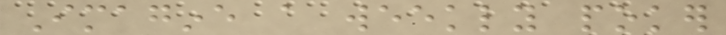Imagine a weekly poker
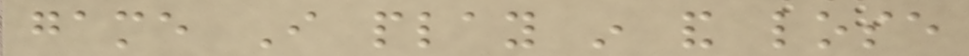game I play in and lose
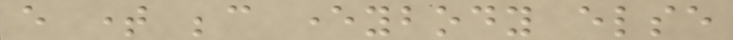every time because everybody else
